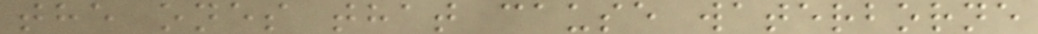the ones that cause waterborne
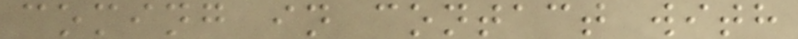coming in contact with
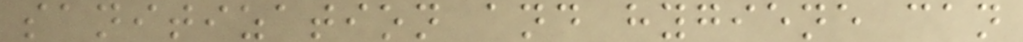sanitization and hygiene can
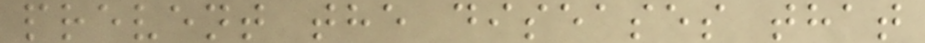prevent the diseases that
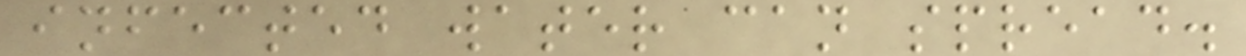infected water can spread.
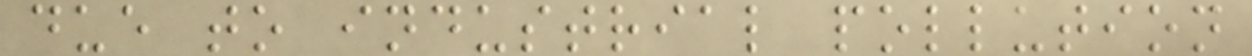due to industrial pollution
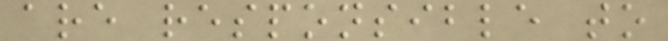are responsible to
